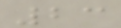23
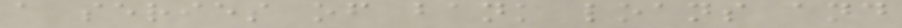a series of bank loans and
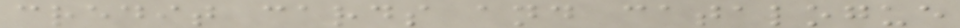credit cards and catalogue
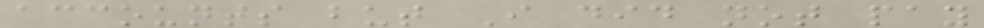accounts but I did not pay
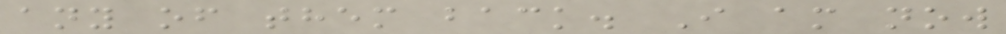any of them back. I am now
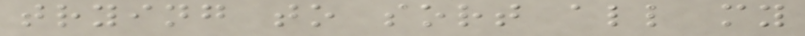trying to sort all my
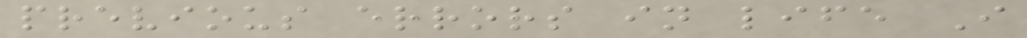previous errors in life I
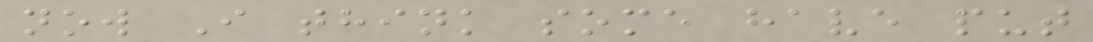now I think some have put
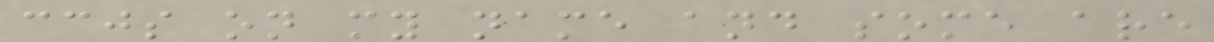ccjs on my name and some are
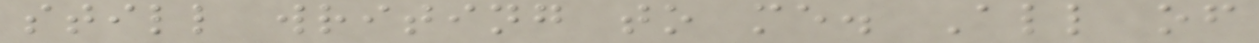still writing to me. All of
